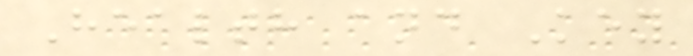Health and Key
